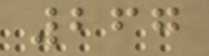267
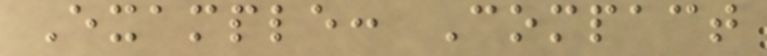Example: Compact
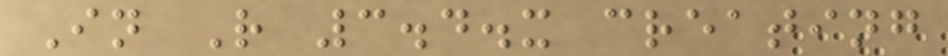In R 3.4.x creating
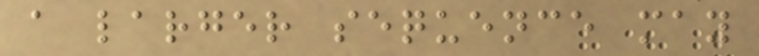a larger sequence may
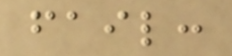fail:
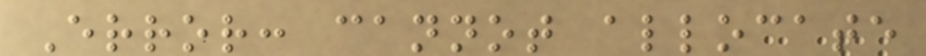Error: cannot allocate
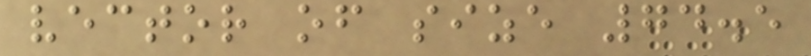vector of size 74.5
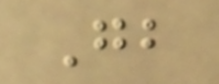Gb
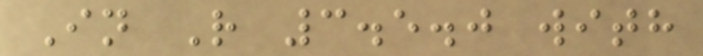In R 3.5.0 with
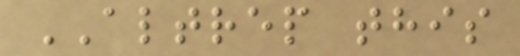ALTREP this
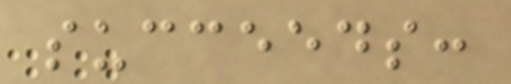succeeds:
